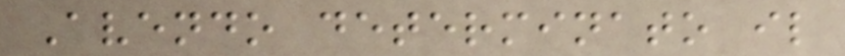Avendo determinato il
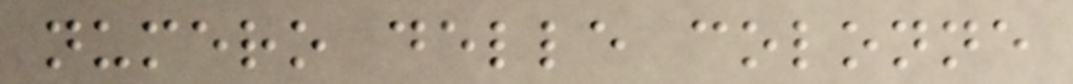numero delle colonne
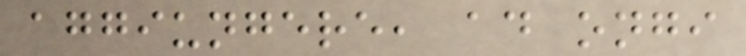aggiungere, ad ongi
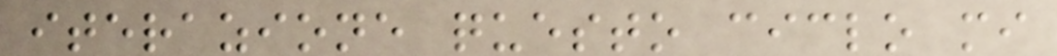iterazione questo ciclo mi
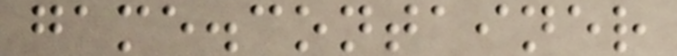game.container
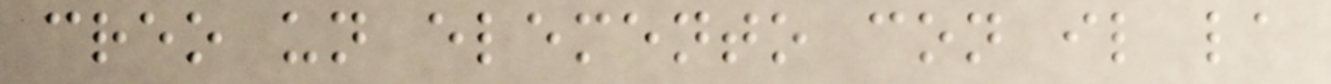creo un elemento con il la
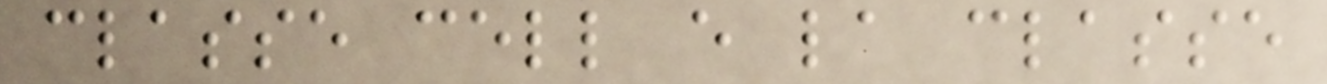classe cell e la classe
